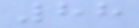88
